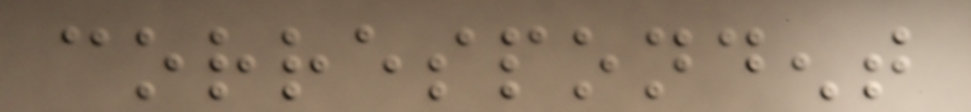correspondent
